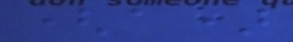(a)
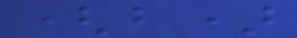(b)
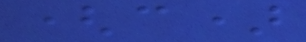(c)
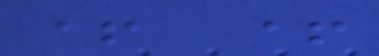+ +
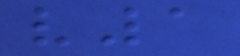v1
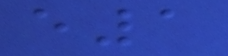e1
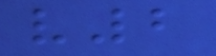v2
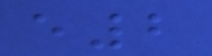e2
